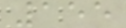155
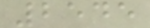2545
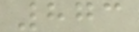873
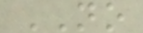NO
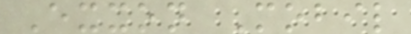Exxon Mobil
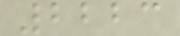2223
